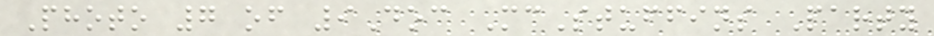Photo 7 of 9Doc McStuffins Party
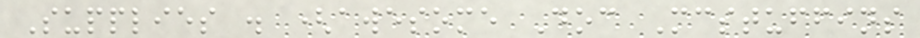Supplies . (awesome Doc Mcstuffins
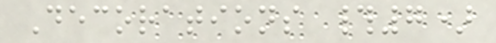Decorations #7)
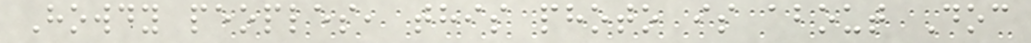Howdy peoples, this photo is about Doc
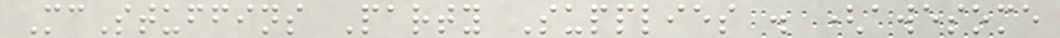McStuffins Party Supplies . (awesome
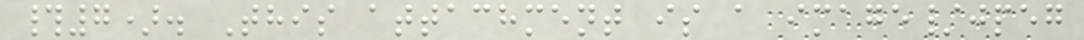#7). This attachment is a image/jpeg
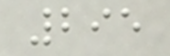295
